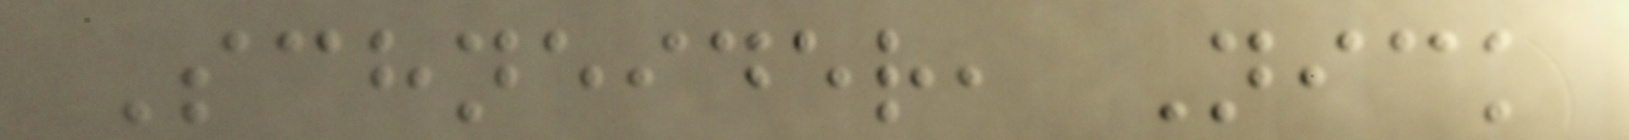Schneider, Nick
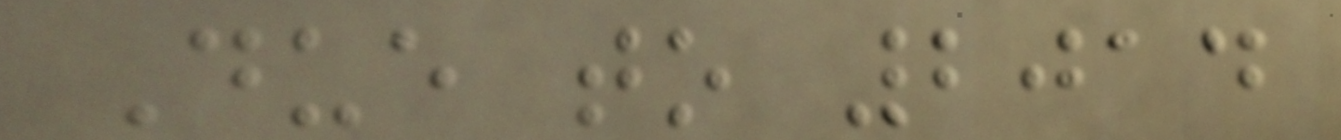Due to 2014
